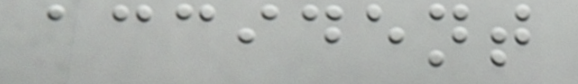accident
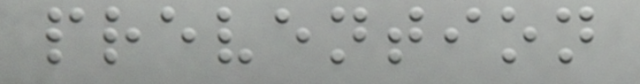prevention
